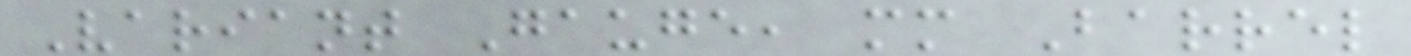Variant Gauge, mm Barrel
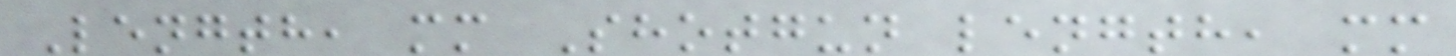Length, mm Shotgun length, mm
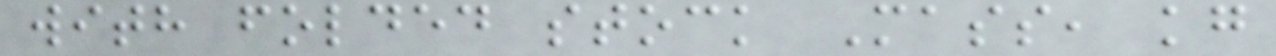with folded stock Mass, kg
